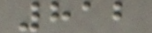812
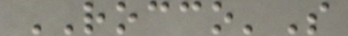ROCCO'S
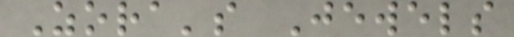Zora's Jewels
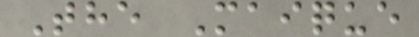The Maique
